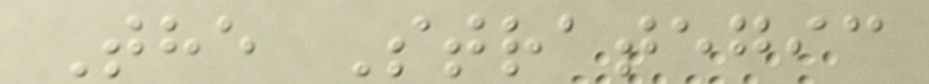The Strategic
